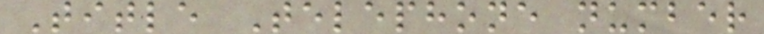Title Telephone number
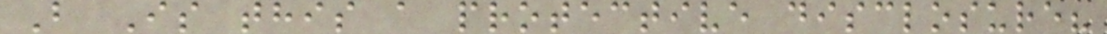B Is this a protective disclosure?
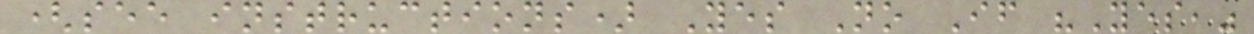(see instructions) Yes No If "Yes,"
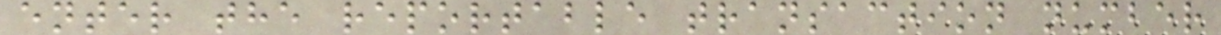enter the reportable transaction number
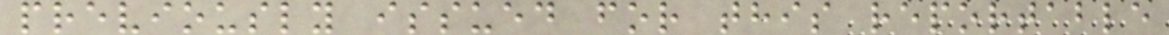previously issued for this reportable
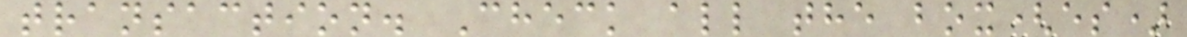transaction. Check all the box(es)
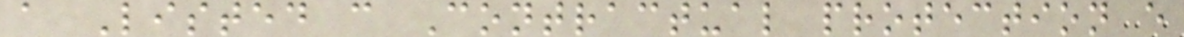a Listed c Contractual protection e
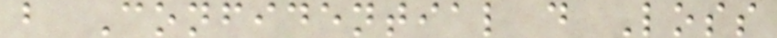b Confidential d Loss
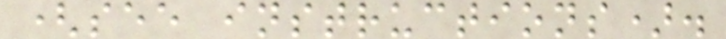(see instructions).
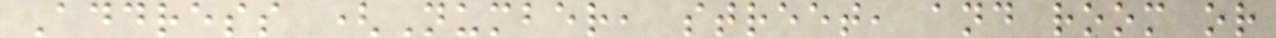Address (Number, street, and room or
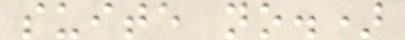suite no.)
